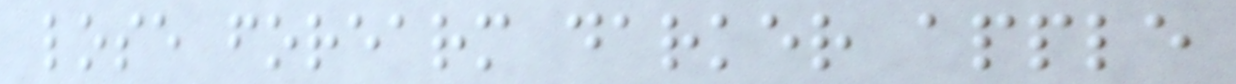lose forearm darker apple
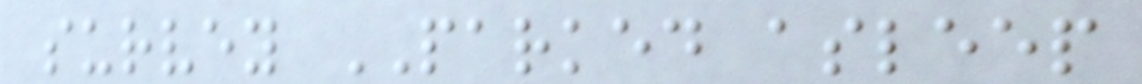survey PARKED asleep
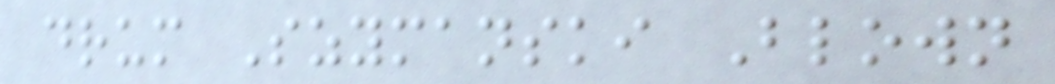drum Szymanski Blown
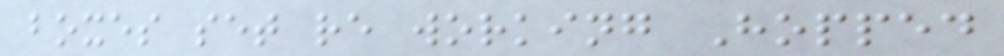boxes set re working Hopped
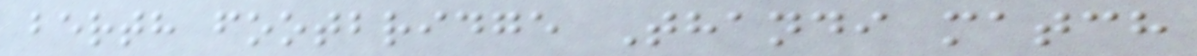berth footbridge Thandi match
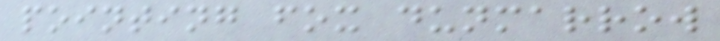pointing fox dunmarrow
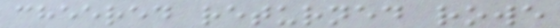cheered returned rowe
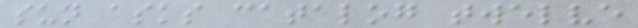sun asks catalog twelve
